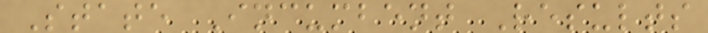State Incumbent Results
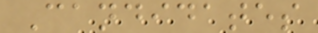Candidates
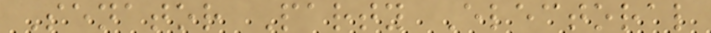Senator Party Electoral
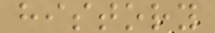history
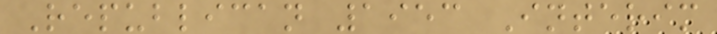Republican 1953 Interim
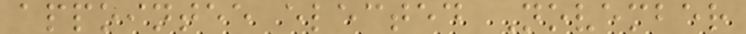appointee elected November
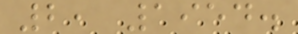2, 1954.
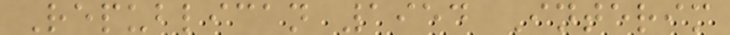Republican 1954 Interim
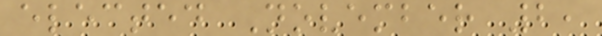elected November 2,
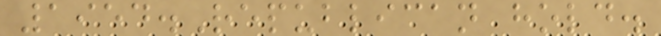1954.Republican hold.
